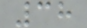38
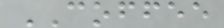COFFEE
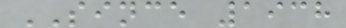SINCE 1938
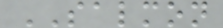SALMON
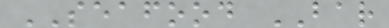SEAFOOD BAR
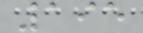195
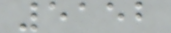5152
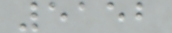5152
